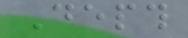Depth
